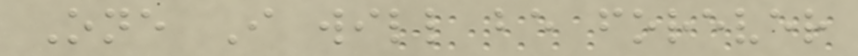One I will be forever
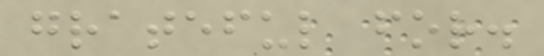grateful for.
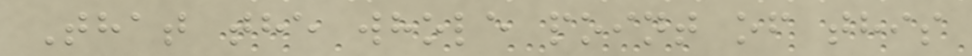That the whole point of this
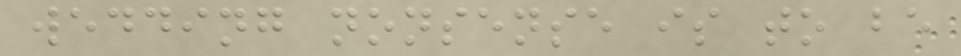wedding nonsense is to be
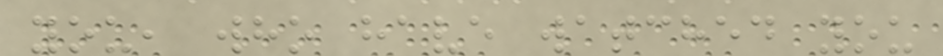you, who have watched you
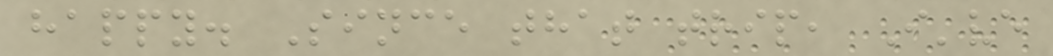happy. Since that trip, I've
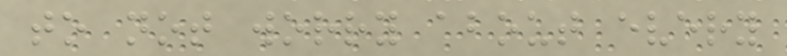to not worry about every
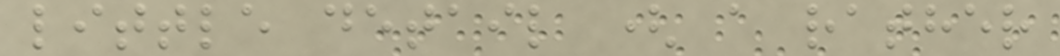little detail ( a rather
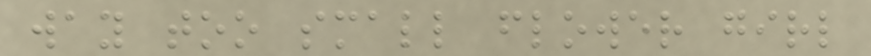way too small flower girl
